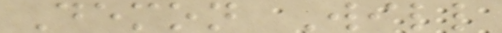Demon Will
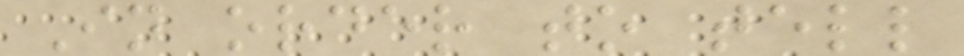In order to tell
